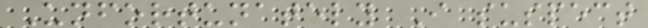Unfortunately I suspect
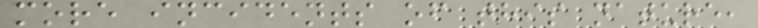more incidents of this nature,
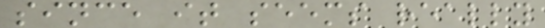since it seems really
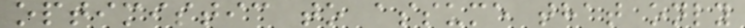optimistic to assume that only
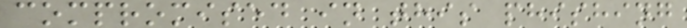compromised in this phishing
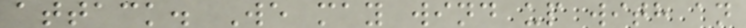attack. We may wind up with an
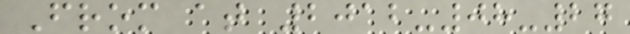From at 2012-08-27
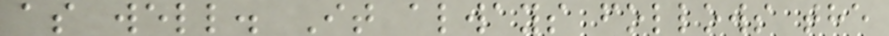as well. It always follows the
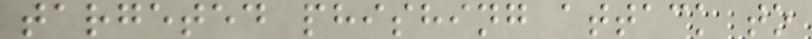targeted phishing attack to
